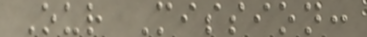Our Mission:
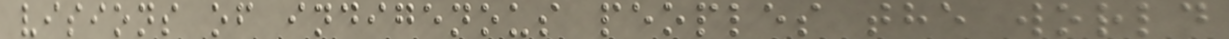visions of indigenous peoples the world
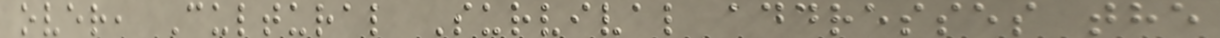over, Cultural Survival addresses the
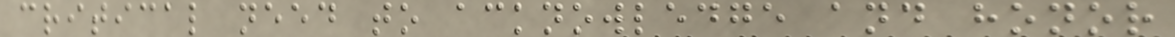critical need to acknowledge and honor
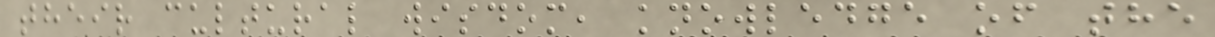their cultural wisdom, knowledge of the
